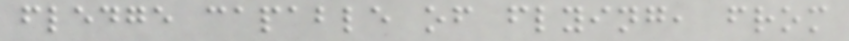fledge capable of flying, from
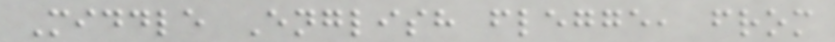Middle English flegge, from
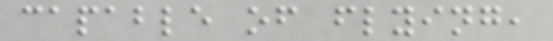capable of flying,
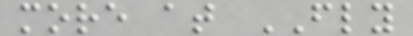more at FLY
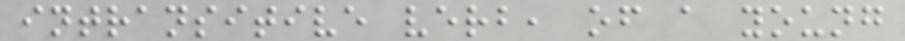intransitive verb, of a young
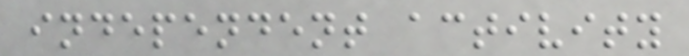independent activity
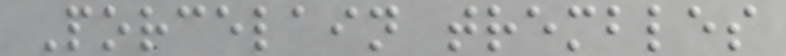Porcelain trembles
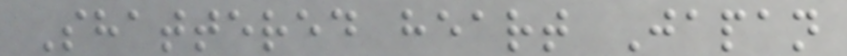Shattered heart Japan
